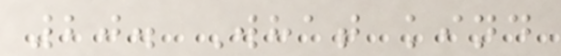20. What kind
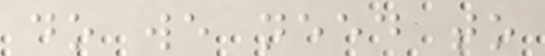do we need to
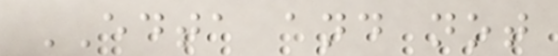EDTA and not
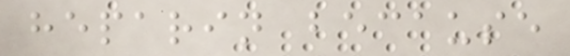heparin because
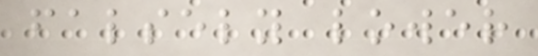falsely lower
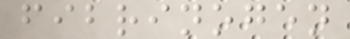fibrinogen
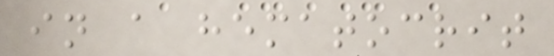in a hematocrit
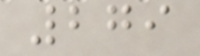279
